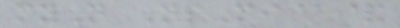myN NsMi@&
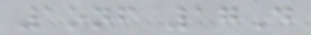1onf 17D
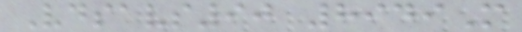Vdsavs90 8949M
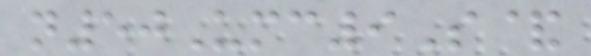n50Umc9S&
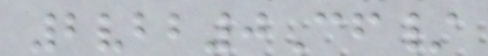2vbb0Cf/
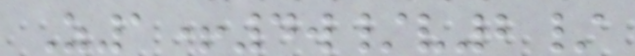Z1+4w/v2/
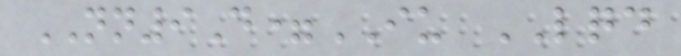NN9D=IU LQD
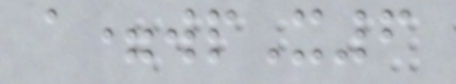a=wpX6
